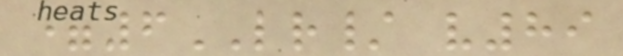=6LR/ v89
